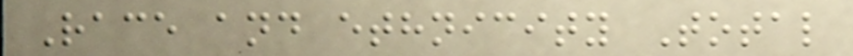Race and ethnicity Total
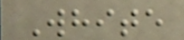White
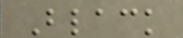Black
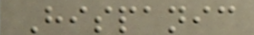Hispanic
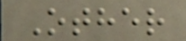Other
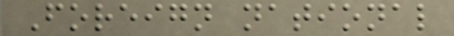Foreign national
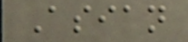Asian
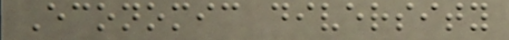Economic diversity
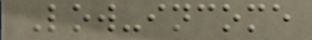Low-income
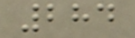284
